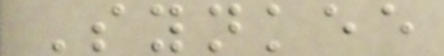Synkee
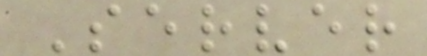Server
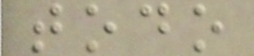todo
